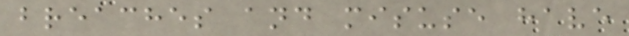breaches and misuse have
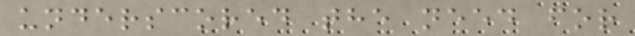underscored the need for
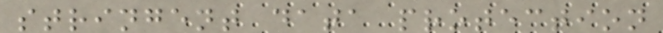stringent data protection
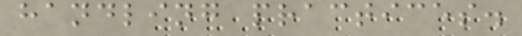handling practices.
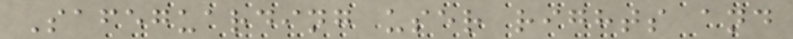Safeguarding user rights and
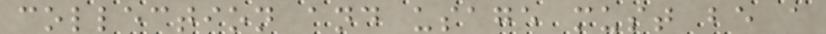collection and usage must be a
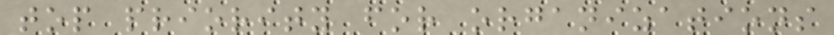top priority for organizations
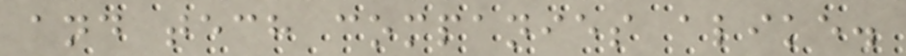and tech companies alike.
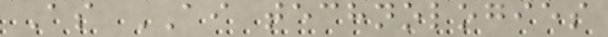As AI technologies
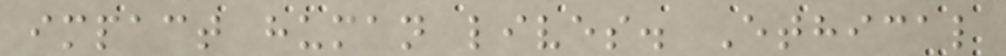impact human lives. Ethical
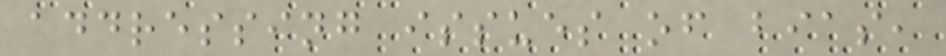addressing issues of bias,
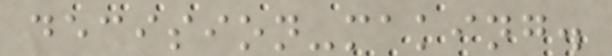decision-making.
